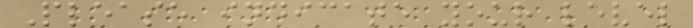Please indicate your level
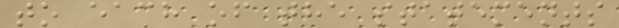to each of the statements
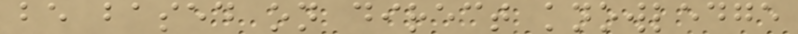be based on direct knowledge
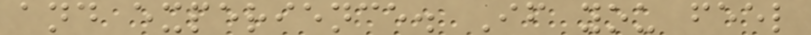and experience. If you feel
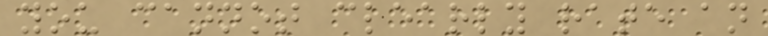you cannot clearly rate an
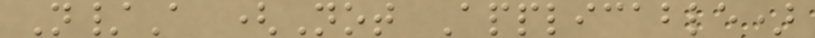N/A (Not Applicable)
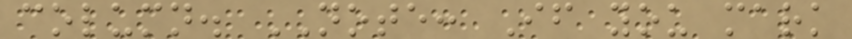column. NOTE: If you mark
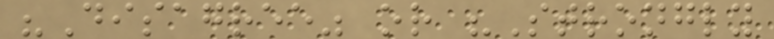"Disagree" or "Strongly
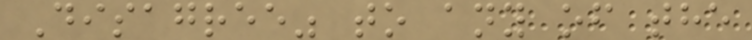Disagree" to any of the
